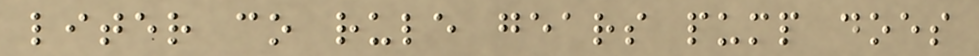liter co rule gears pump does
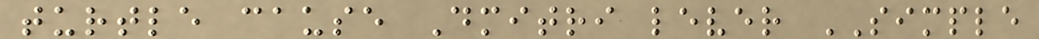turtle cause Dmitri lever SIMPLE
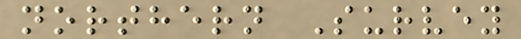northern Survey
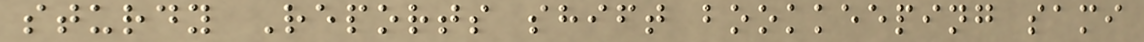sturdy Reports shift bookkeeping sami
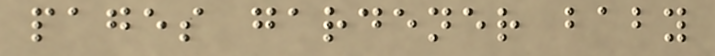pages gardener baby
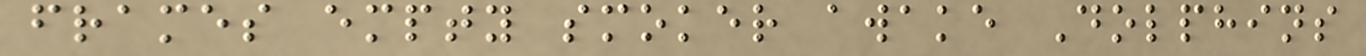frames empty smoker awake Dolphins
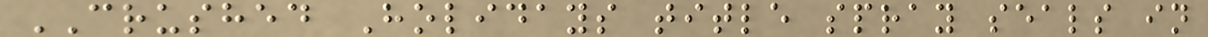CRUSHED Holidays title spray seals in
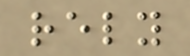rely
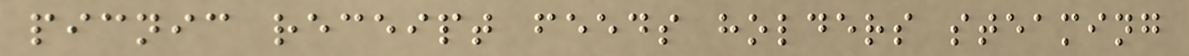picnic receipt feeds holders steaming
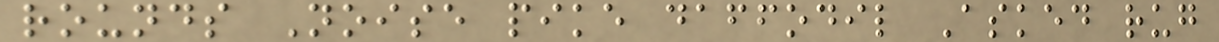rounds Noise pike daffodil Asked rug
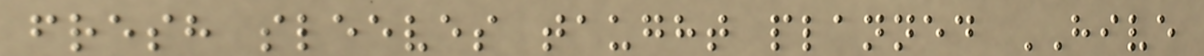fresh sleeves taught planned HIVE
